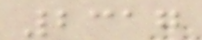2317
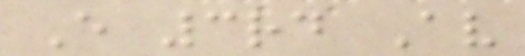E 3rd Av
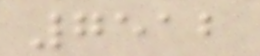7512
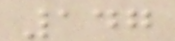147
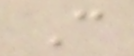C
